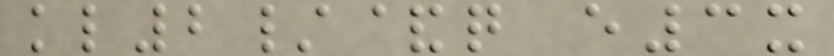kl2/&q e3x
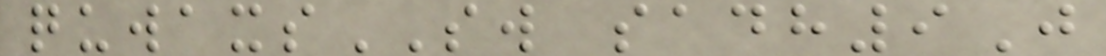quwaxsSW sadh9J
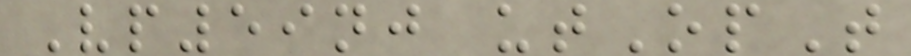Vp59nj utOpT
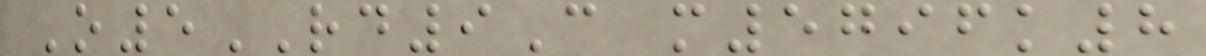O5RD9C m5796k8
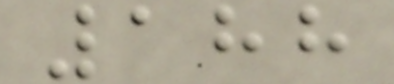188
